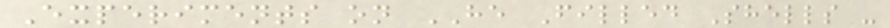Experiments on HE Filled Shells -
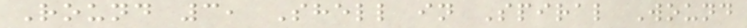Round 3, Shell in Spiral Wound
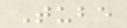Tube
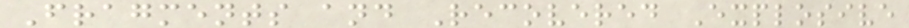Fragments and Recovered Explosive
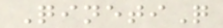QinetiQ
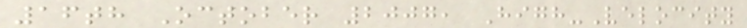16th October 2007, High-Velocity
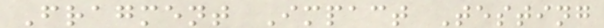Fragment Impact Testing
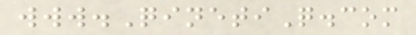www.QinetiQ.com
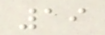19
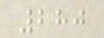280
